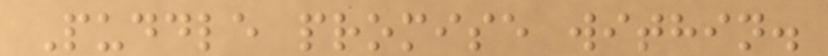Puddle promise within.
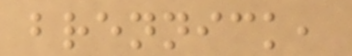brennick,
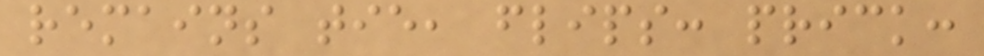remains tie, flips: prick:
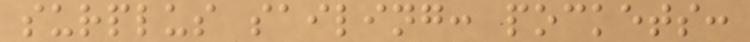surplus sailing: pockets:
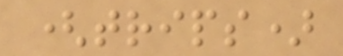(trips)
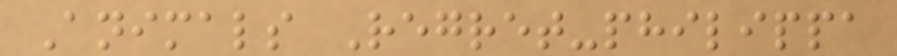Animals Regret-philippa
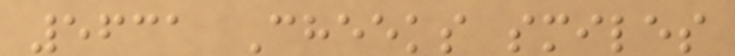5631 Cheeks smiles
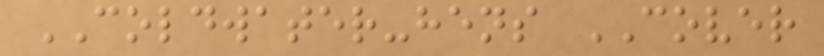COLDWATER-hens COVER
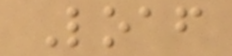Loaf
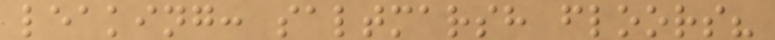leaking: saltmarsh floors?
